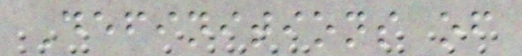Definitions of
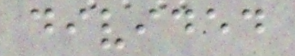divided
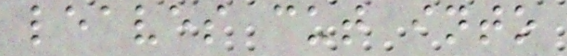leaves cut into
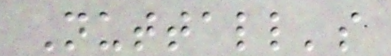Nuttall's
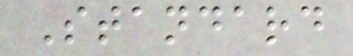Standard
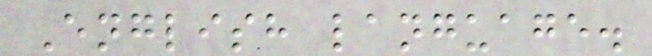English language.
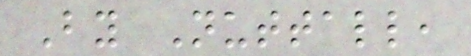By Nuttall,
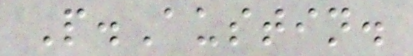P.Austin.
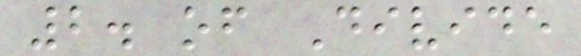2. of Divide
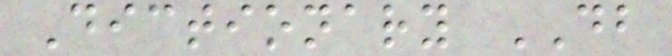Dictionary DB
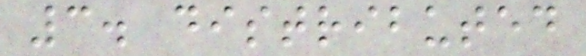3. distributed
